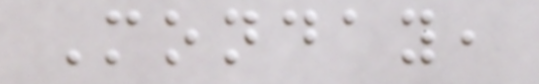Monday,
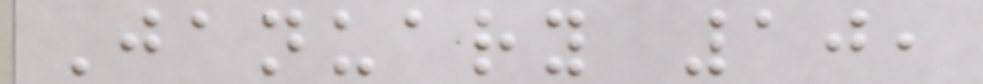January 10,
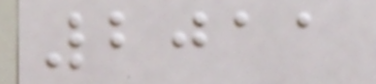2011
